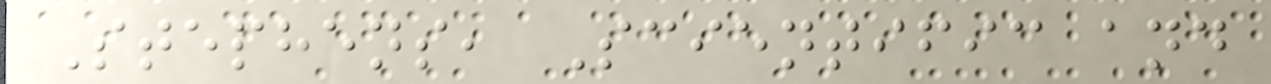Stephens, Scientific and
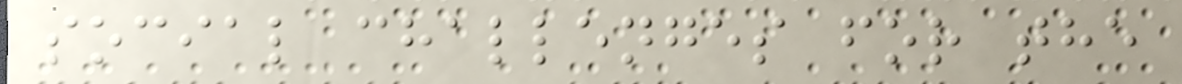social challenges for the
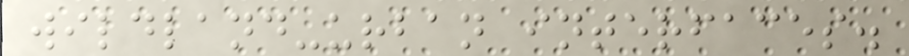wildland-urban interfaces.
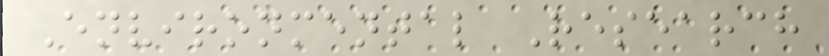Environmental Research
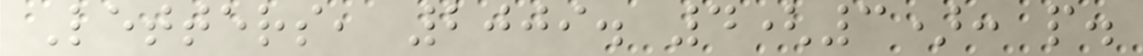Letters, 2009. 4(3): p.
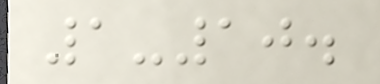1-10.
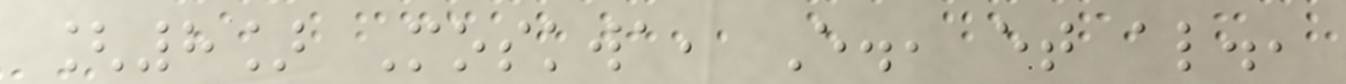[8] Moskwa, E., et al.,
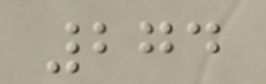274
